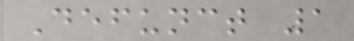Defunct 1
